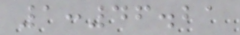1:46.21
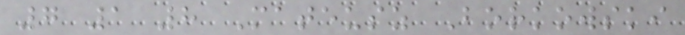7 1 8 Mateusz Borkowski
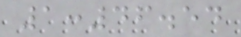1:46.54
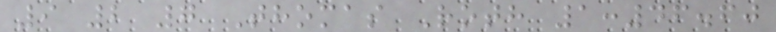9 2 7 Thomas Roth 1:46.60
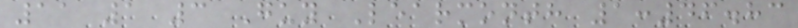11 1 3 Guy Learmonth 1:46.83
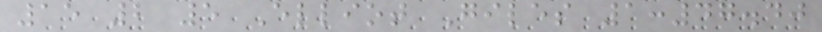15 2 5 Elliot Giles 1:47.40
